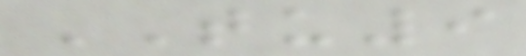TU9
